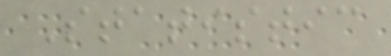Statistic
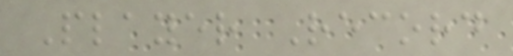Player Record
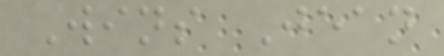Wins Jean
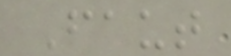Faut
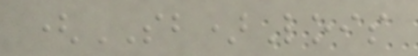(SB)Lois
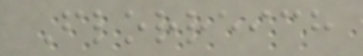Florreich
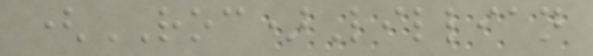(ROC)Lillian
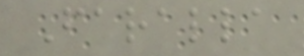Faralla
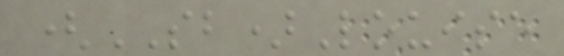(SB)Louise
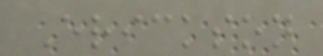Erickson
